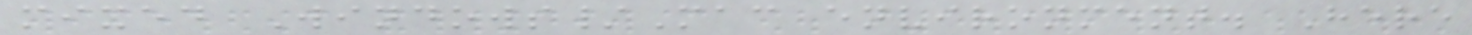mixed Windows/Mac environment. Here
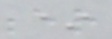*
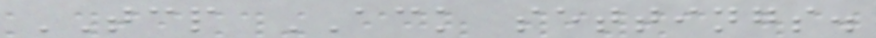TCP ACK settings.
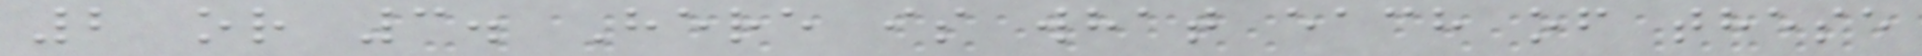2 or 3. Here is what each of these
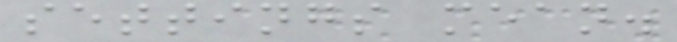settings mean.
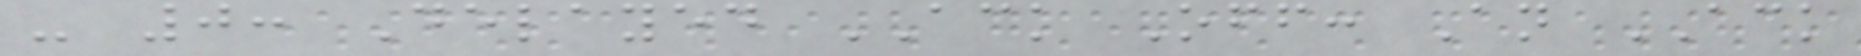- 0: Delayed ACK Off: An ACK
